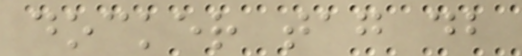docker tag db
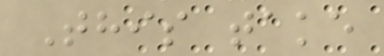This take
